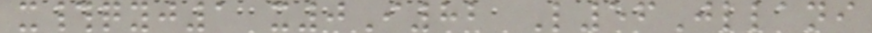x#qyj1 x0I82 L56Jllani
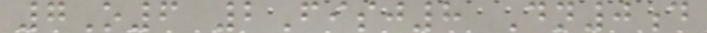7O6 2Fisj8 Dn0d
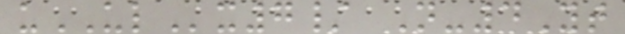uULx7/ N-4Yt
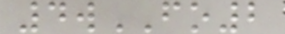4wFO2
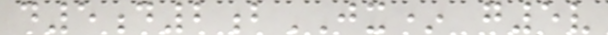d5d2bJX* g5v
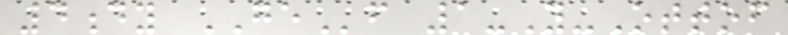4dy GEf 1-Y-Ottof
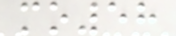mo58
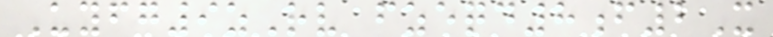Uyfg9zRv fzeqd8f2X
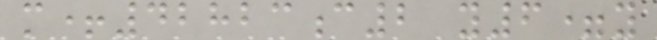m+42823c2 y6=y
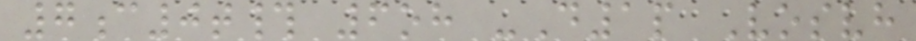7c0t# 6oh -D1p Vosvh
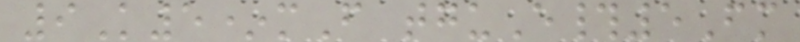9K5*mF tguE#5Fm
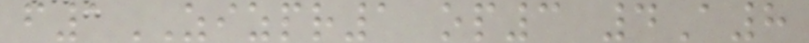f1ZIZPR1 op3 4A8
